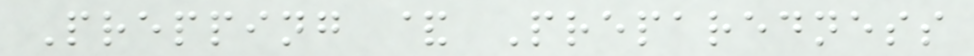Prepping & Preparedness
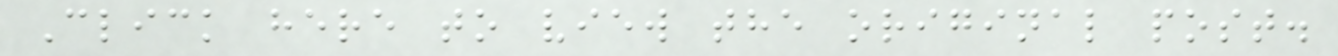Click here to view the original post.
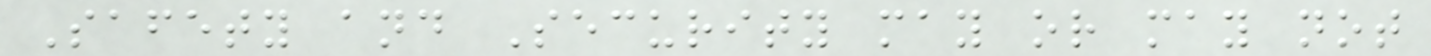Safety and Security may or may not
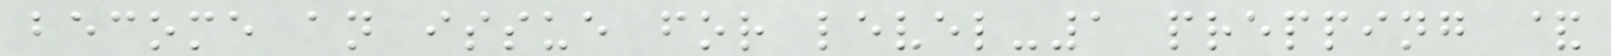become an issue for level-1 prepping &
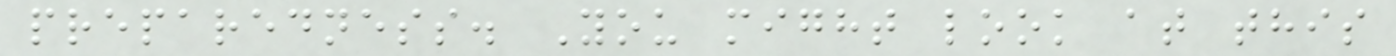preparedness. You might look at this
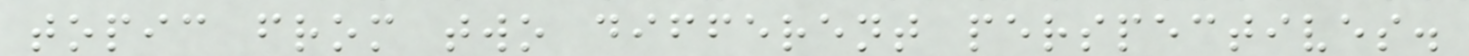topic from two different perspectives.
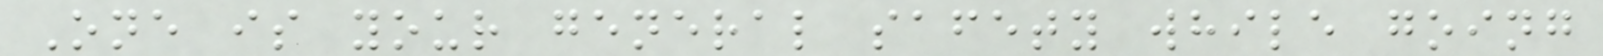One is your general safety while going
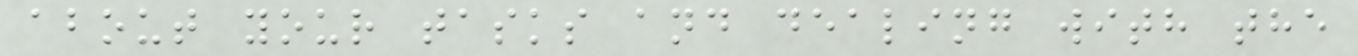about your tasks and dealing with the
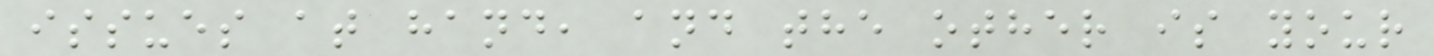issues at hand, and the other is your
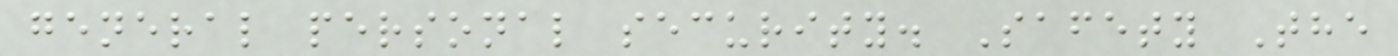general personal security. Safety The
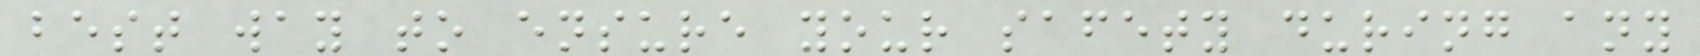best way to ensure your safety during any
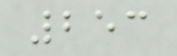253
